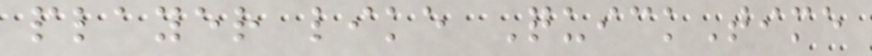player like QuickTime
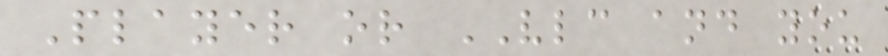Player or VLC and you
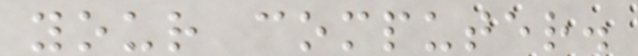your computer.
